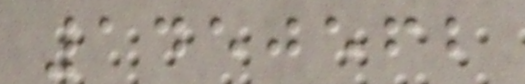1450562
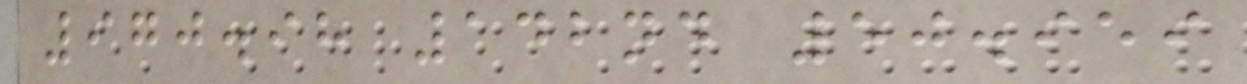970.98 142nd 50.959
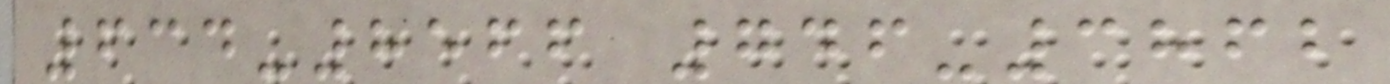634-8566 746-3862
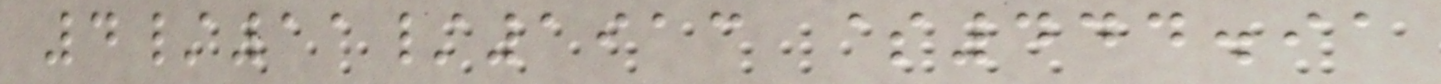4/11/1913 $444.91
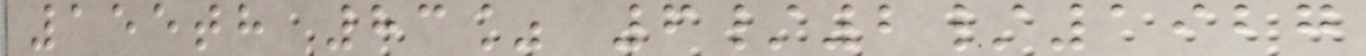155th 83% 6/2/1927
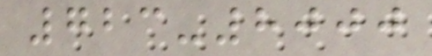723-8000
